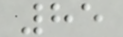85
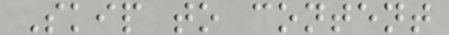Skip to content
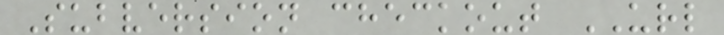Subversion checkout URL
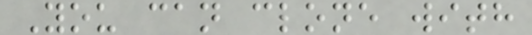You can clone with
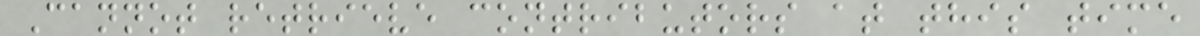Cannot retrieve contributors at this time
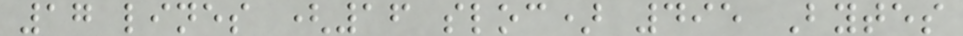17 lines (16 sloc) 495 Bytes
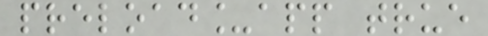preload_app true
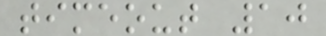timeout 10
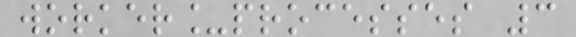worker_processes 3
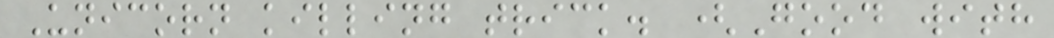Unicorn killing trick. (Good with
